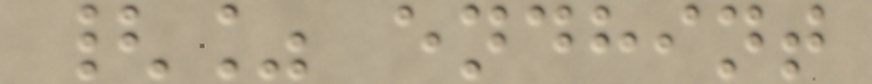{% endhint
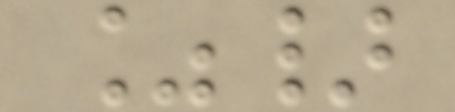%}
